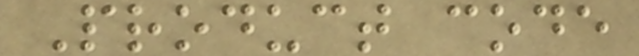Product code
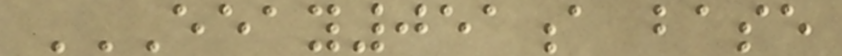EEAY051A BASE
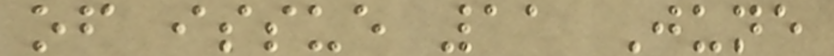of issue 11 June
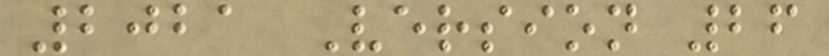2021 Version 26
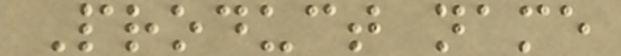Product name
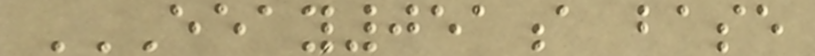EEAY051A BASE
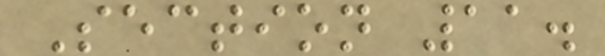Section 11.
